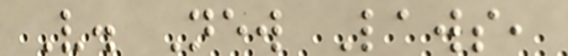V. New Laws,
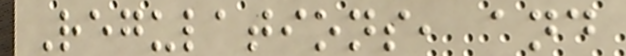Regulations, and
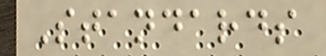Standards
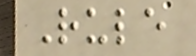Rule
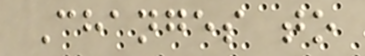Changes to
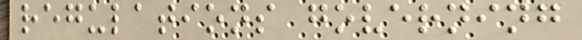regulations governing
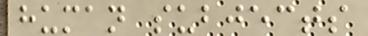human subjects
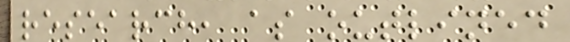research, as outlined
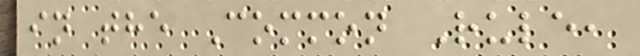in the Common Rule,
